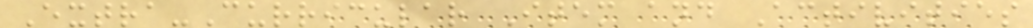Extra-Curricular Item and Activities
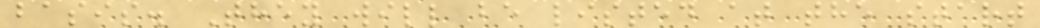basis. They will be listed at the start
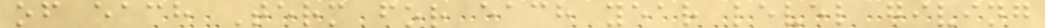of each Term for each year level giving
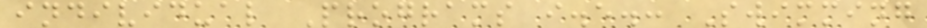individual Programs i.e.: Swimming
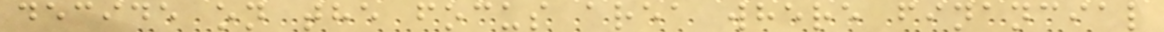decide on the focus area where financial
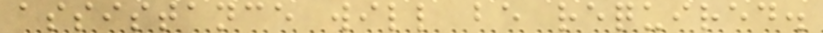assistance will be required.
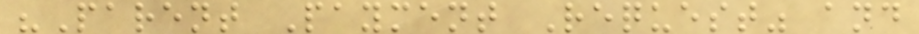"Parent Payment Request" and
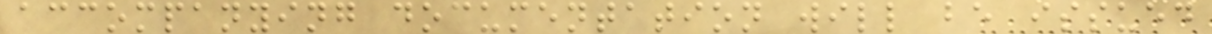accompanying documentation will be issued
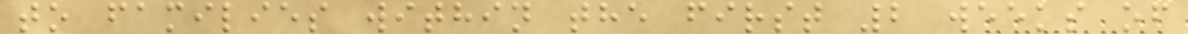to families within the first 2 weeks of
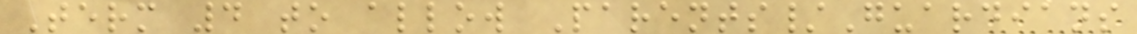Term 4 to allow Parents/Guardians
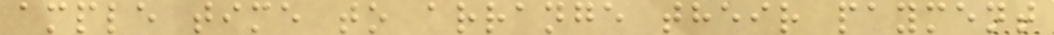ample time to arrange their payment
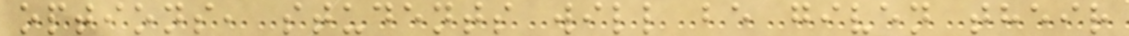options, students will be given their
